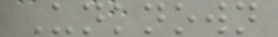Unknown
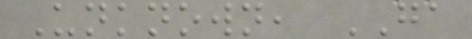Unknown, GA
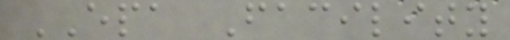EPA Facility
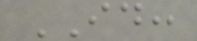ID:
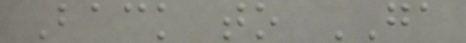Back to GA
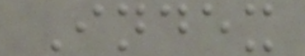Index
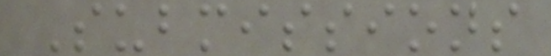Submissions
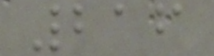216
